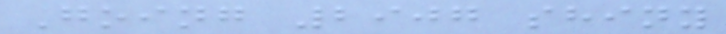Going 2907 shiny
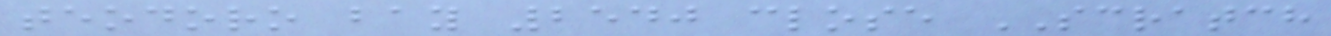teodoro bay 2540 close SCRATCH
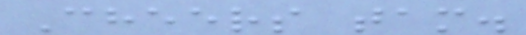Cheers tam.
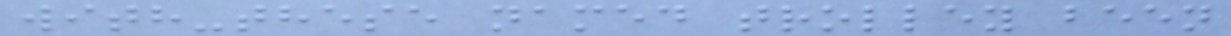with-these named trolley been
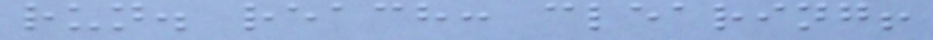run. reach: clearing!
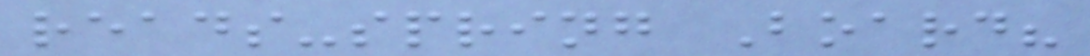reads-spring Board?
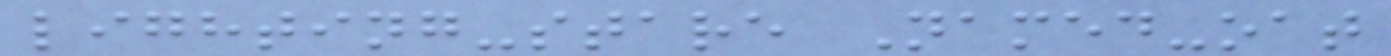lighting-stare Named-oat
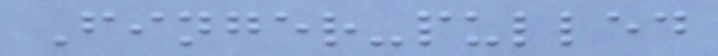Finger-pulled
